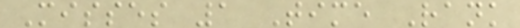Misses 1 Time Rank
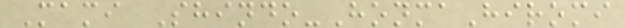Mami Shindo-HonmaHiromi
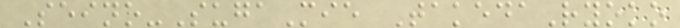Seino-SugaMie TakedaRyoko
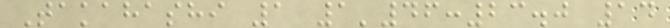Takahashi 1 1'46:23.0 14
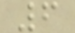6
